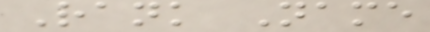Rank Name
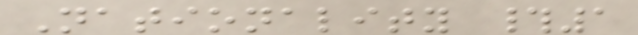Nationality #1
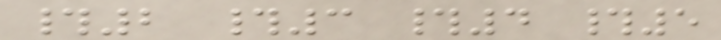#2 #3 #4 #5
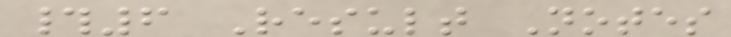#6 Result Notes
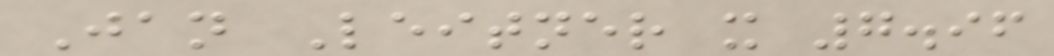Jan Leitner x 7.96
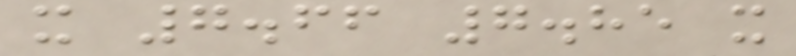x 7.66 7.85 x
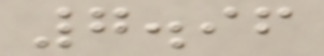7.96
